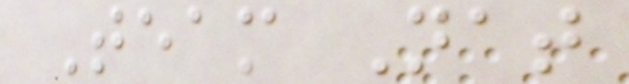Team Nat
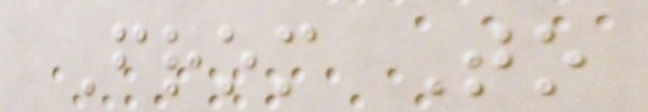From To
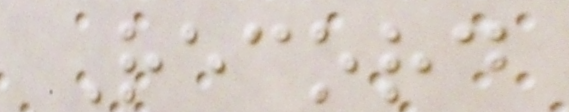Record
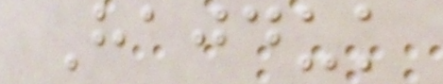Hajduk
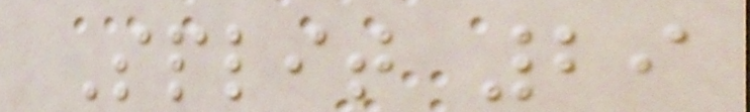Split 29
